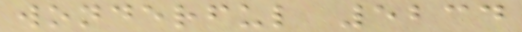wonderful 5234
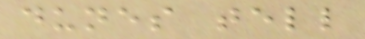dunes tell
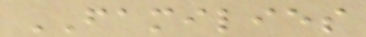FAMILIES
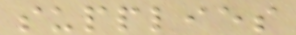supplies
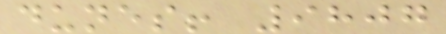dunes! 9807
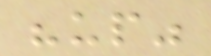"up"
